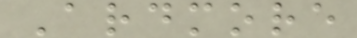Ardmore
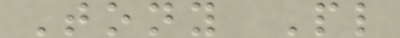Tony Pl
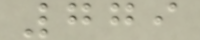779
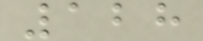128
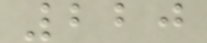220
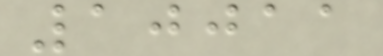10011
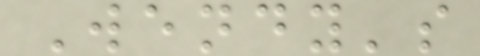Wendy's
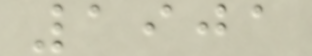1901
